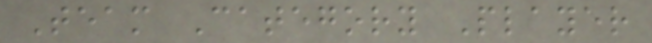Team Category Player
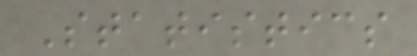Statistics
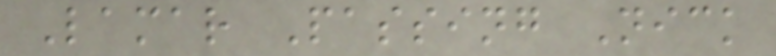Lamar Passing Nick
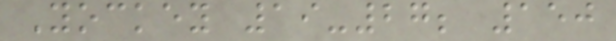Yockey 19-27; 150
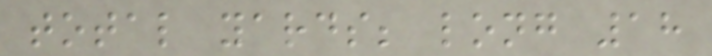total yards; long 18
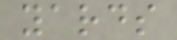yards
